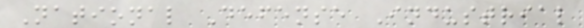National Defense Industrial
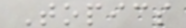Topics
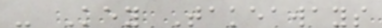- Key Takeaways
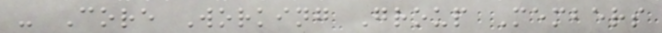- Core Working Group Members
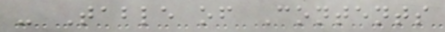- Table of Contents
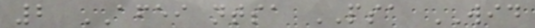2 AFEI ntsa PSA WID
